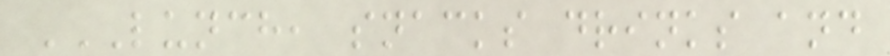LUNCH, SNACKS DRINKS AND
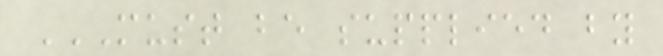MUST BE SUPPLIED BY
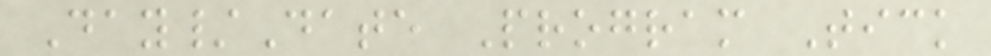Day/Date Program Tick
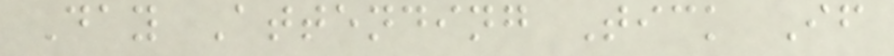Day Attending Tick If
